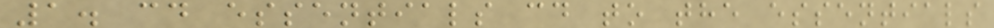1. cd essentials cd to the essentials
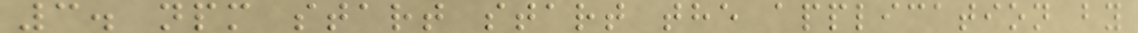3. npm start start the application by
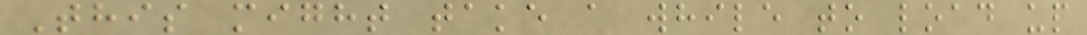This might take a while to load up
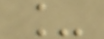_
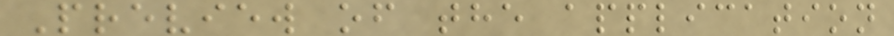Preview of the application
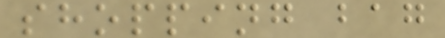shopping bag
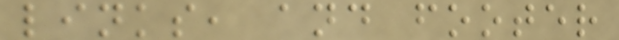links, and footer
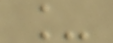_
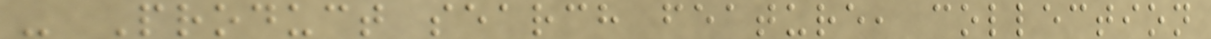- Product search feature, collection
